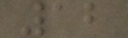12
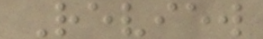Review
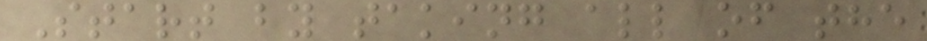Start by taking all of the
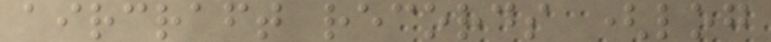aircraft records (log
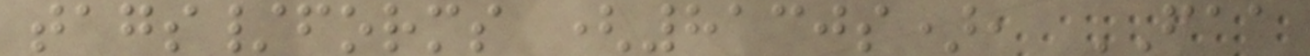tags/forms (8130s), FAA
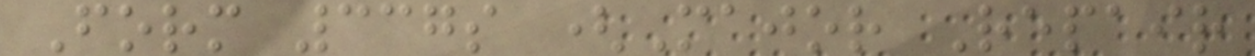Form 337s (Major Repair
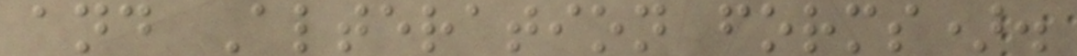and Alteration forms).
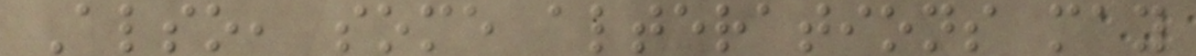Also, some alterations may
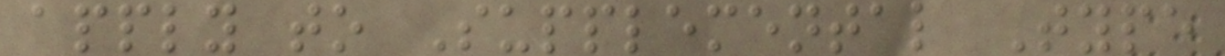apply to Supplemental Type
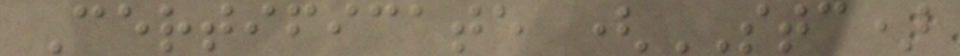Certificate (STC)
